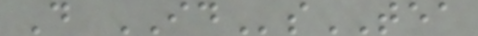D IDsTEA
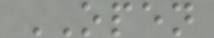OPEN
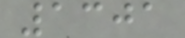1301
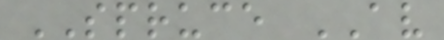SPRUCE AV
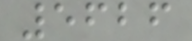5626
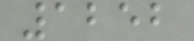1252
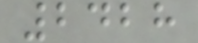2428
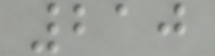210
